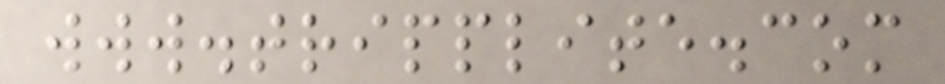www.tripplite.com
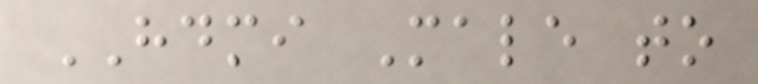HDMI Male to
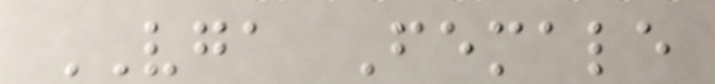VGA Female
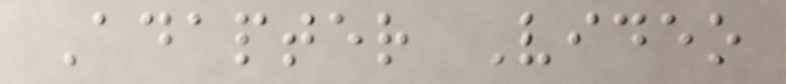Adapter Video
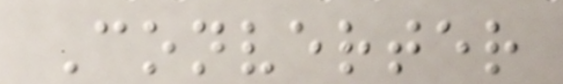Converter
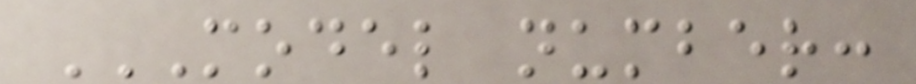MODEL NUMBER:
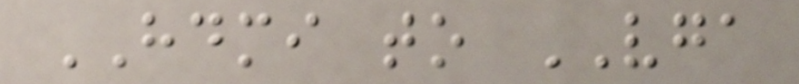HDMI to VGA
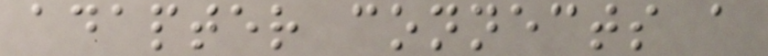adapter connects a
